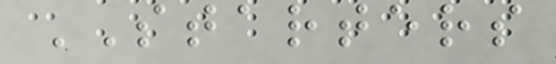STARTERS
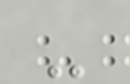-
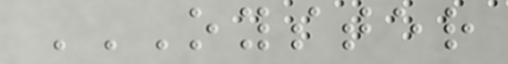OYSTER
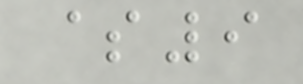$9
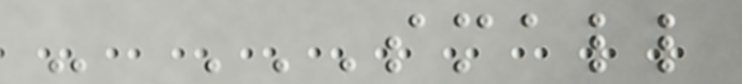- SMALL
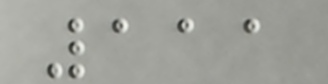111
